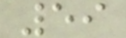59
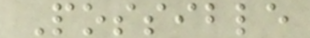Possible
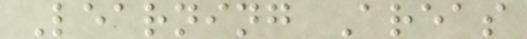Learning Areas
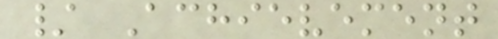/ Achievement
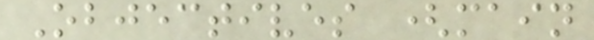Objectives (main
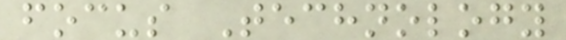focus Technology
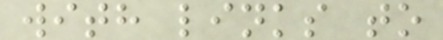with links to
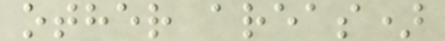other areas)
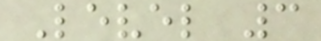Level 3
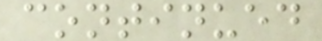continued
